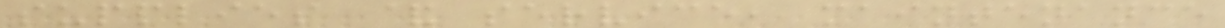supplies & service, maintenance
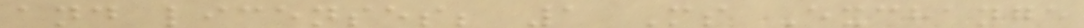and licenses; 1 Ms Exchange
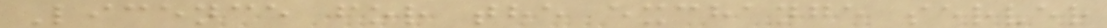Licence for the exchange server
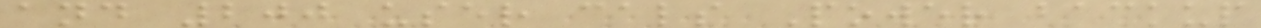and 200 user cals Power backup
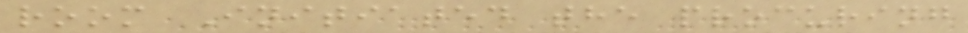room Initiated the procuring
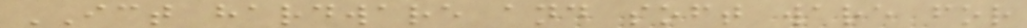ICT hardware and soft ware for
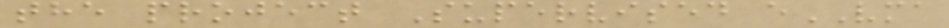the project Supervised eVMA
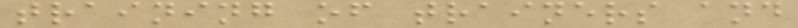training of trainers and
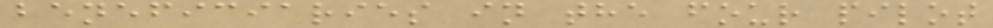beneficiaries in the four pilot
